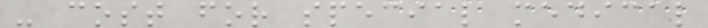- cost for special medical
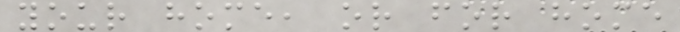your home, or for home
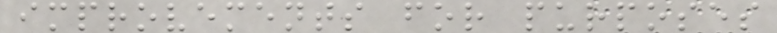improvements for purposes
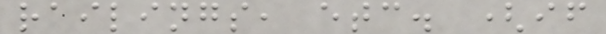railings, etc. (if
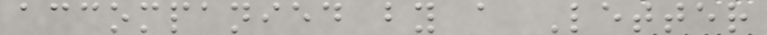accompanied by a Letter
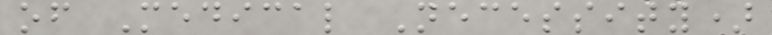of Medical Necessity)
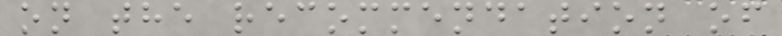on the recommendation of
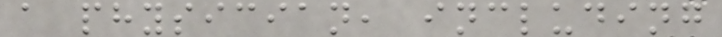a physician, including
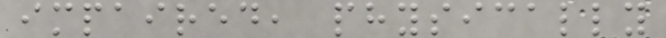impaired, physically
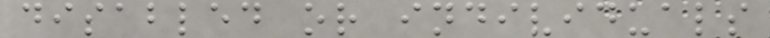disabled or individuals
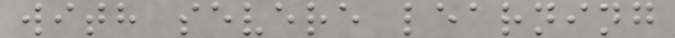with severe learning
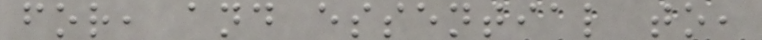for, and essential to,
